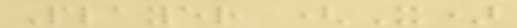Player (X)
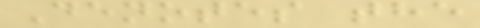Denotes the
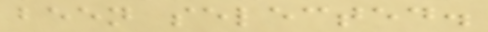been selected.
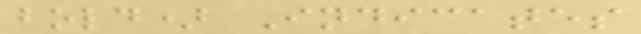bold) Indicates
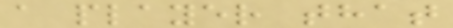a player that
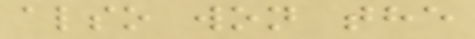also won the
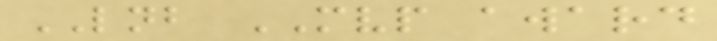LNB MVP award
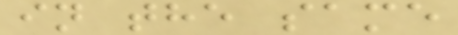in the same
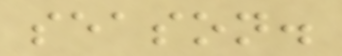season.
